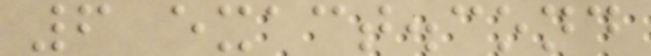6 exact.cond
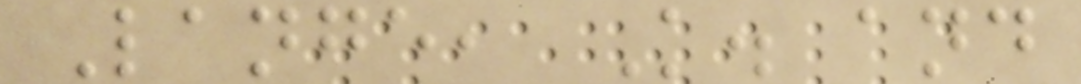Lange, K. and
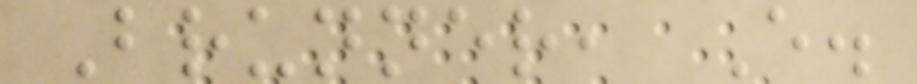Brunner, E.
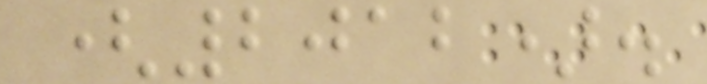(2012).
